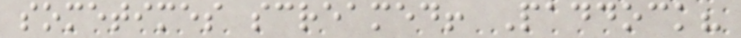sometimes screamed! Paddock?
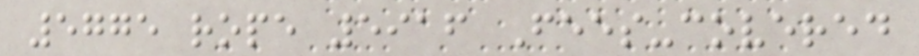5775 rope 5916 Fees-covered
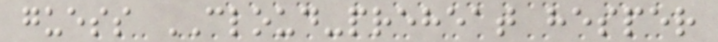guess CLOUD-preheat hesper
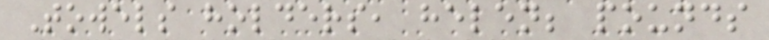Towels holders, helen; pounds
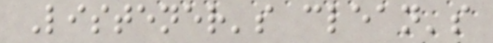Listener's clean's
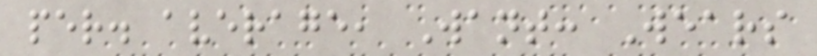per. average, Want: Wears
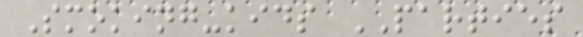Smoking-kids PARTIES
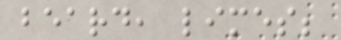beard, limes;
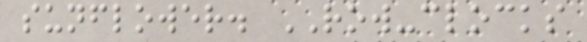sunflower. ROW-clocks
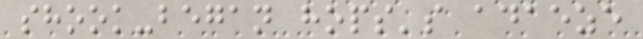shook-began hops's adaeze
